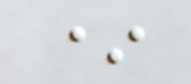*
